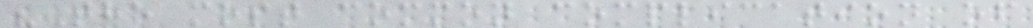"The most common complication of
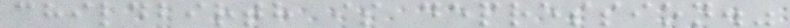childbirth is depression."
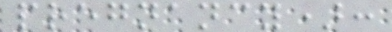pregnancy):
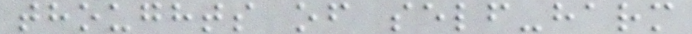thoughts of self-harm
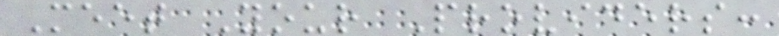Meet Your Providers:
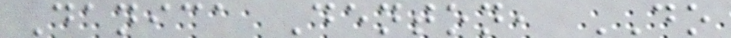Danica Denton, DO
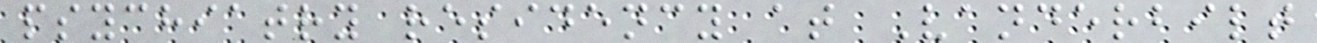psychiatry residency at Vanderbilt
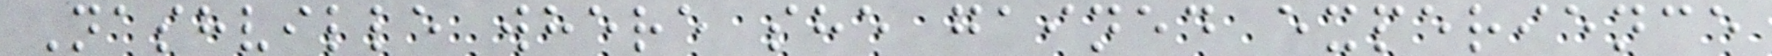Nashville where she gained experience
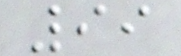99
